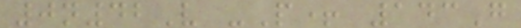0n42V -P+ 143G
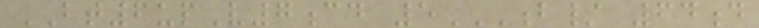BT6upV7cd 5B/ 64D
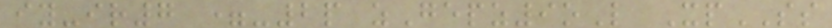iy-ir7 =-2p zGepz9oL XpSS
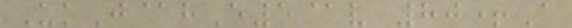UkJ@hE5@v 80+A
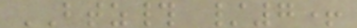BTZ# /7+
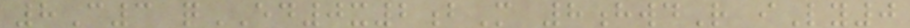8C3 qED0x2bM 8hwdR iLy0
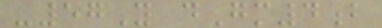-57Y dGm4b
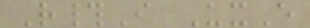R#I UxE
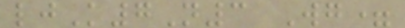ljK7N3 Wg=
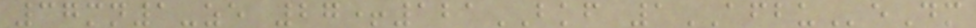37mn1-ze 27+121BKF 1AFBUeDm
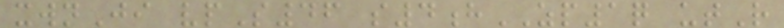xwnJi vpS46 s4hZP1q utR
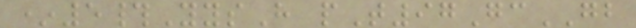*5#YysH pT97GcGB
